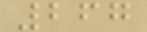267
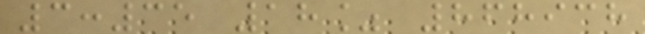3:35 18% 868938
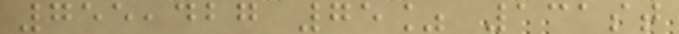755,427 75% 131st
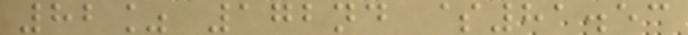82% 172nd $81.53
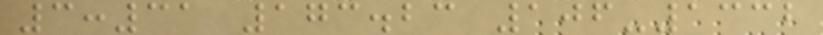3:31 173.23 106-1332
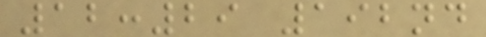12:29 192nd
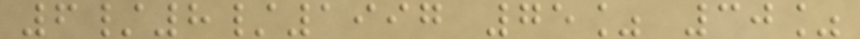6/8/1997 75% 30%
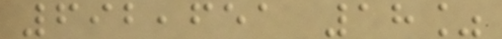692,651 18%
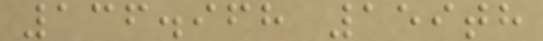136.968 159th
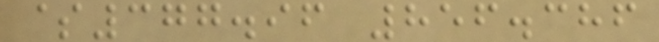$377.96 856.386
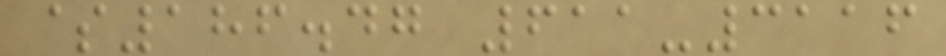$186.47 611-3116
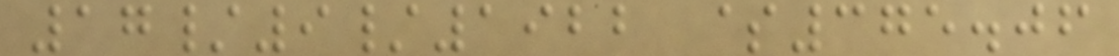17/9/1922 $375.06
